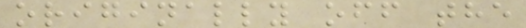originally off the
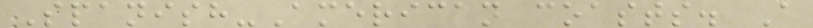Spanish-American coasts. A
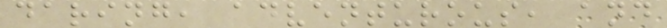daring, adventurous, and
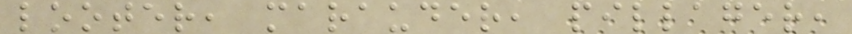looter, marauder, pillager,
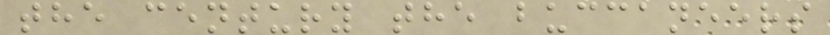the century the buccaneers
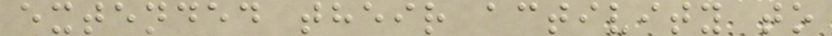extended their activity to
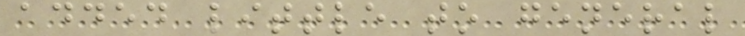added little to general
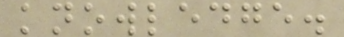knowledge.
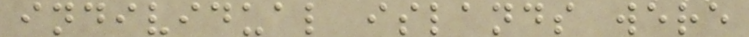individual islands were
